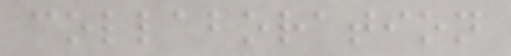collaboration
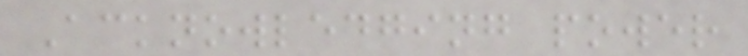Acknowledging power
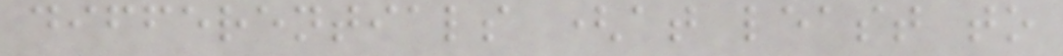differentials (at least to
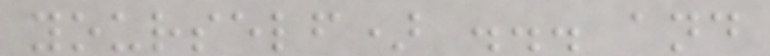yourself) ... and
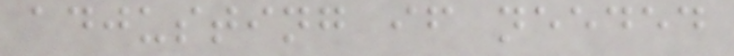adjusting if needed
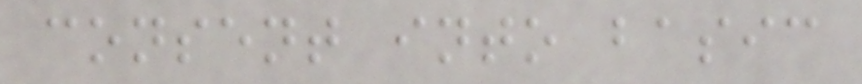consent into basic
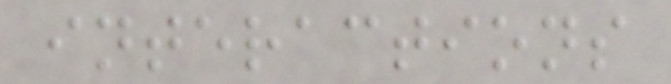interactions
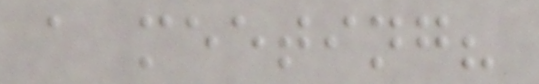a meeting?
